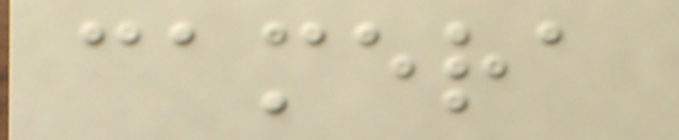camera
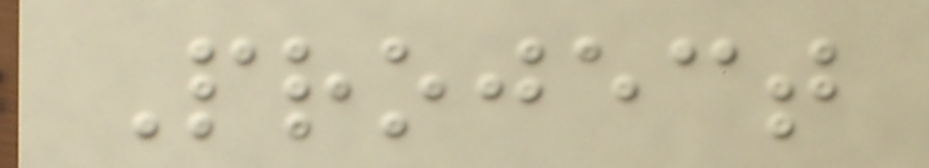Project
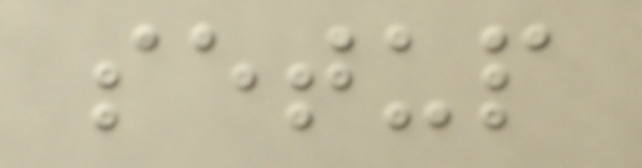setup
